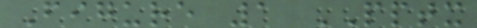Figure 1 PPTX
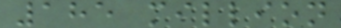185 million
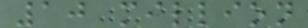10 million
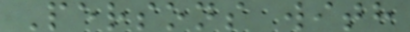Persons with
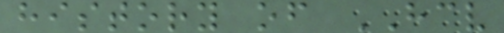history of HCV
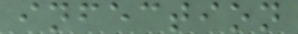infection
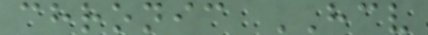chronic HCV
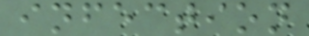infection
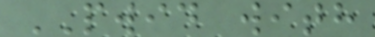PWID with
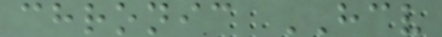chronic HCV
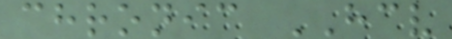chronic HCV
